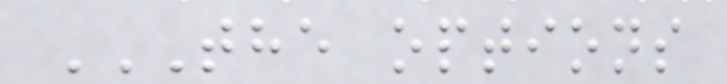THE OPTIONS
